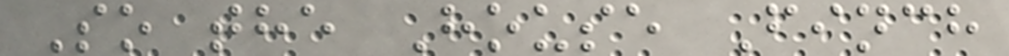So the House Finch
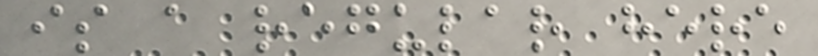is a regular here
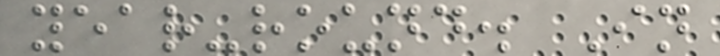year-round. In
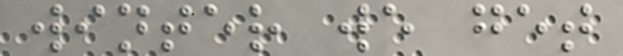winter we get
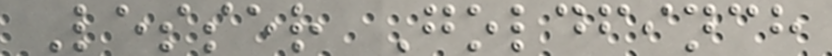Lesser Goldfinch
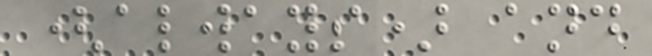(always) and
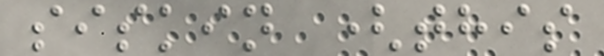siskin (this
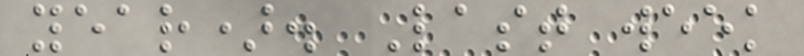year). Last week
